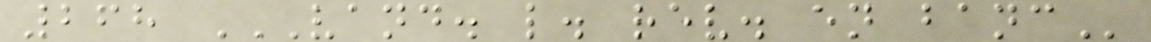268 VAND. L. REV. EN BANC
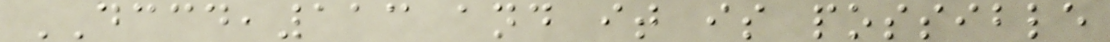DCCD,113 and it is possible
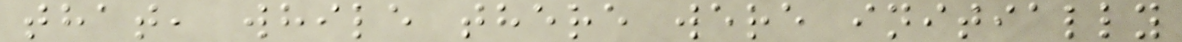that, while there were initially
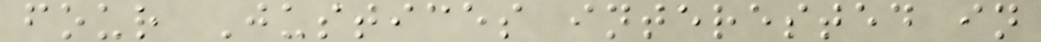four Justices interested in
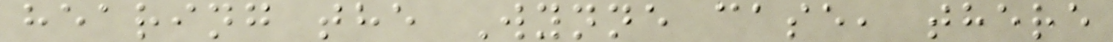hearing the Wynne case, there
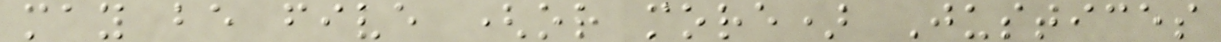may be five (or more) Justices
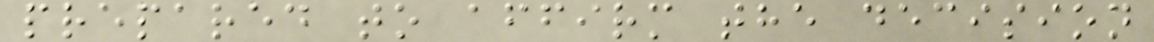prepared to affirm the decision
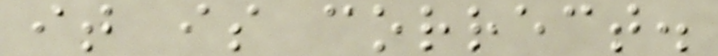it is correct.
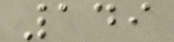149
